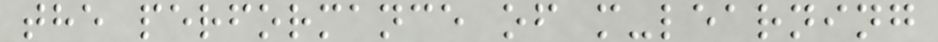the performance of m-learning
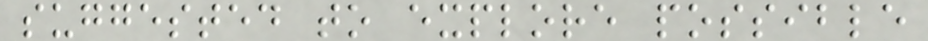suggested to explore possible
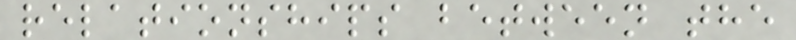relationships between the
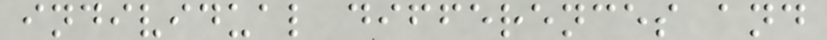individual differences and
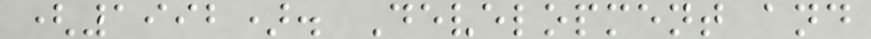(1992). Development and
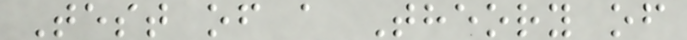Test of a Theory of
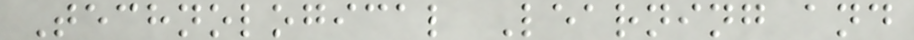Technological Learning and
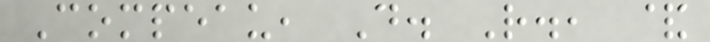Compeau, D. R., &
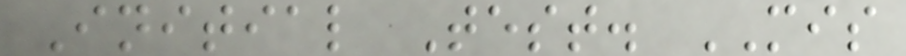Initial Test. MIS
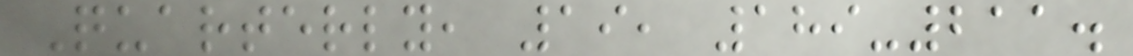Quarterly, 19, 189-211.
